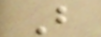B
